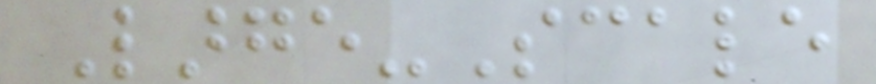Large-Scale
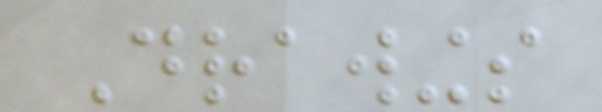Drawings
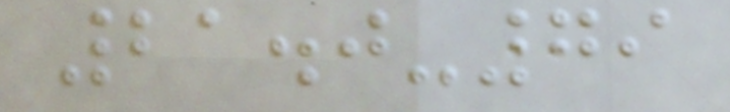21.0-79
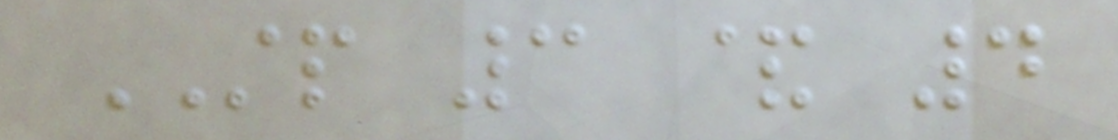STP 3 & 4
